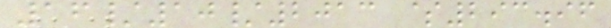16/10/2013 $293.96
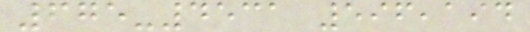675-4531 596,194
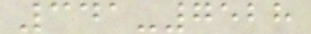341-7528
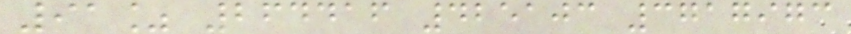91% 264416 425103 3717973
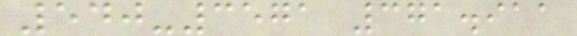540-3571 371.911
